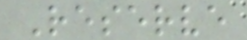Reserve
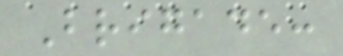Brigade:
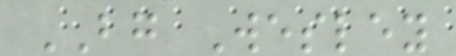BG Wesley
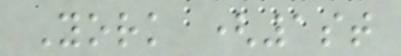York (1st
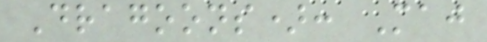Dragoons): Maj
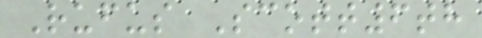Rufus Scott6th
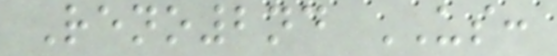Reno2nd US:
